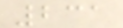231
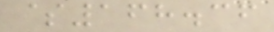$168.36
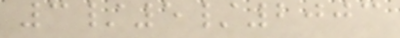3/5/2003
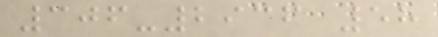306-2936 58
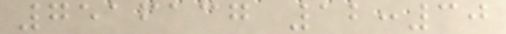7516137 12:30
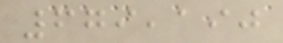679,190
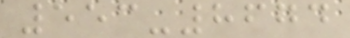553-8674
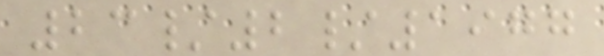23/2/1977
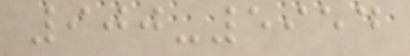900-5954
